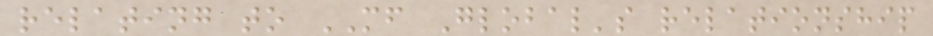relating to MF Global's relationship
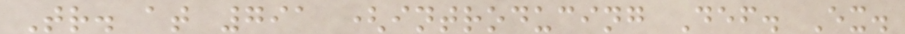Tr. at 791 (introducing Def. Ex.
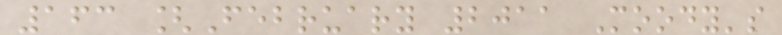163 [February 2011 Moody's
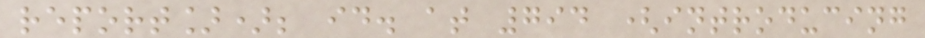report]); id. at 794 (introducing
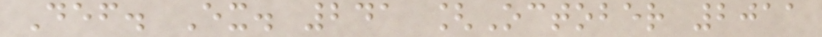Def. Ex. 241 [October 2011
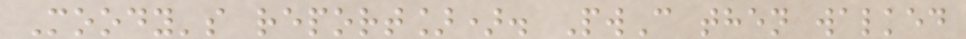Moody's report]). PwC then walked
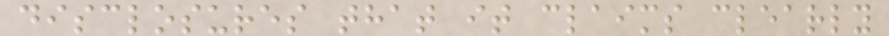disclosures that it claims clearly
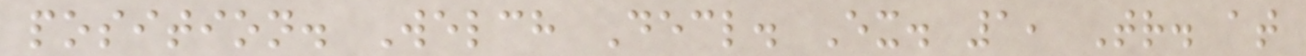position. Welch Decl. Ex. 1, Tr. at
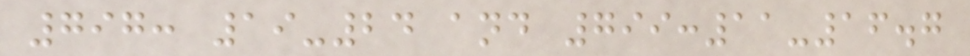797: 19-24 and 799:11-16.7
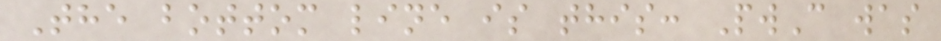The bottom line is this: PwC was
